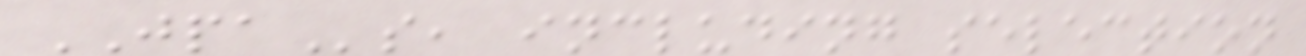JPAs, including selection
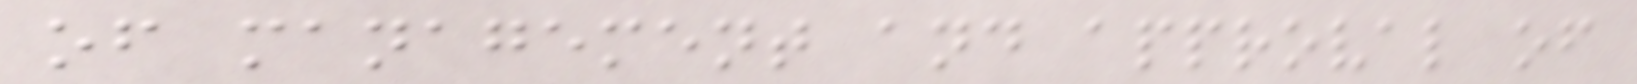of management and approval of
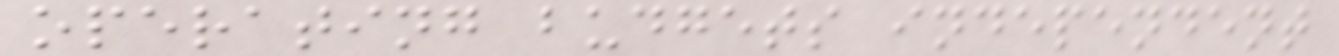operating budgets independent
